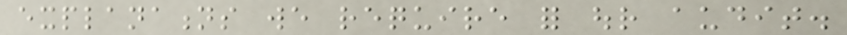explanations we require for our audit.
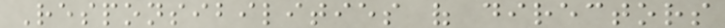Responsibilities of directors
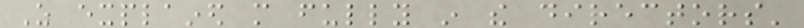As explained more fully in the directors'
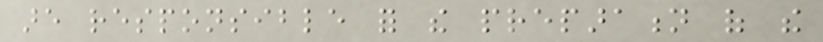are responsible for the preparation of the
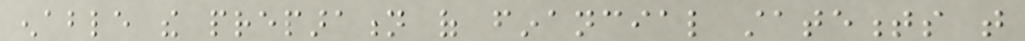enable the preparation of financial statements that
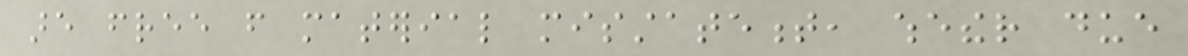are free from material misstatement, whether due
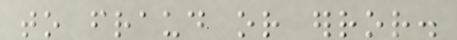to fraud or error.
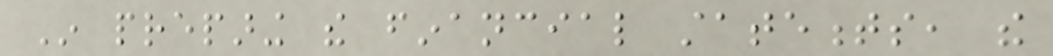In preparing the financial statements, the
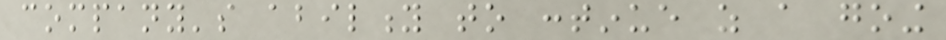company's ability to continue as a going
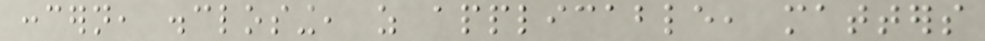concern, disclosing, as applicable, matters
